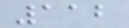112
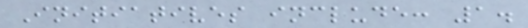Initiatives include: 1.
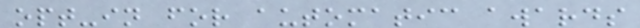opt-in for automatic awards
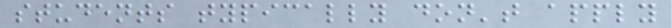students typically don't apply
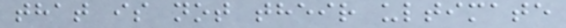that is not their ultimate
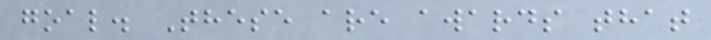goal. These are awards that
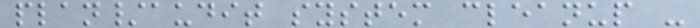plan/audit system cleanup -
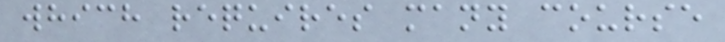which requires many course
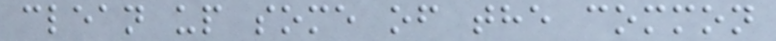clean up some of the common
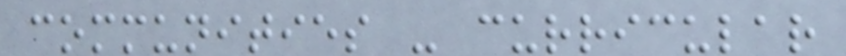communities - curricular
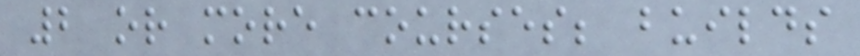2 or more courses; builds
